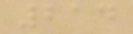214
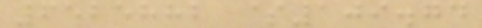6525882 $109.74
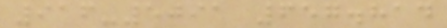916-5091 657.814
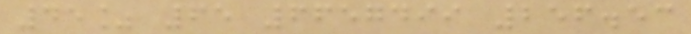45% 65 6657499 256.53
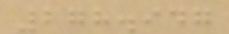278.947
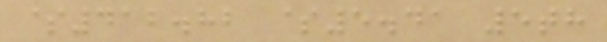$412.82 $5.41 5th
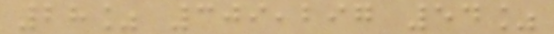28% 309,297 54%
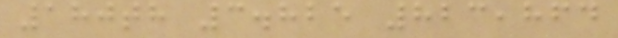180th 3.825 823,864
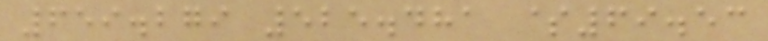659.279 525.481 $69.53
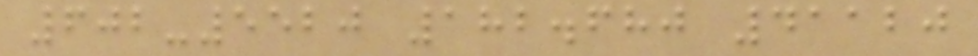602-5520 182.680 41120
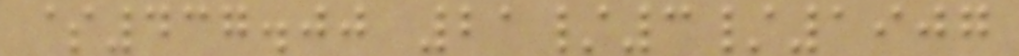$437.00 21/3/1907
